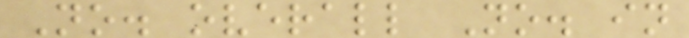No. overall No. in
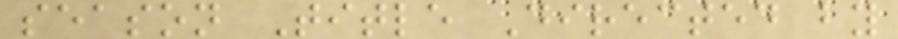season Title Directed by
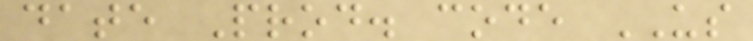date Prod. code US
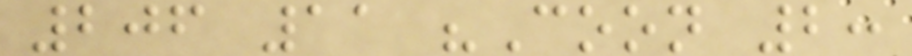206 11 "Coon 2:
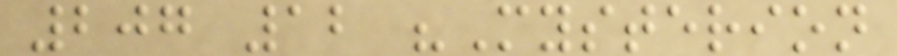207 12 "Mysterion
